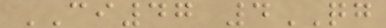CI47 4QG
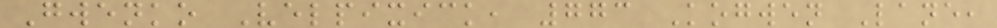Gwenko Velpixick, 773 Kogwen Lane,
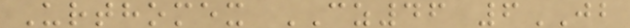Urthomex CZ46 6JB
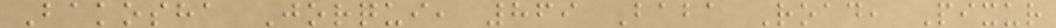Bakosha Jorqui, 869 Baba Road, Pixur
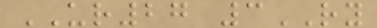UR27 3RY
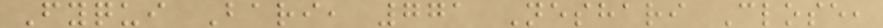Fyqui Bari, 771 Neshari Close,
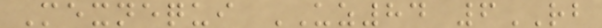Mexnequi UZ84 6RB
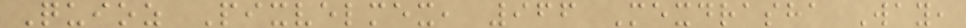Quioz Pixvelmex, 966 Mexdrasha Way,
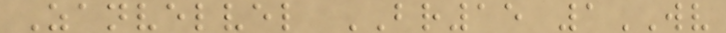Zanvelvel BR15 1WV
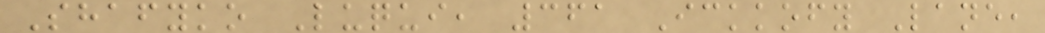Shafyko Luqui, 361 Ickkofy Lane,
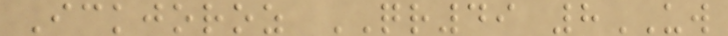Ickjoroz QR49 8UW
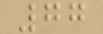77
